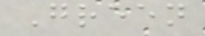Green
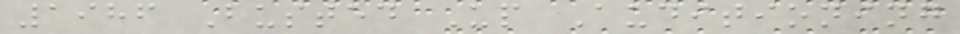1986 Busted Up Auditioning
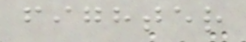fighter
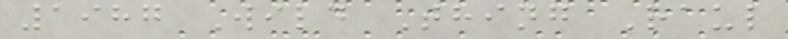1987 Wild Thing Raul
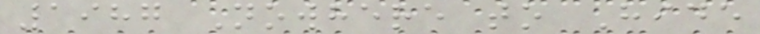1987 Nowhere to Hide
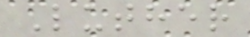Luther
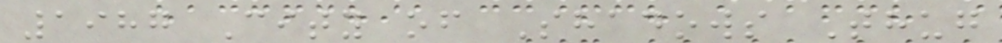1987 City of Shadows Thug
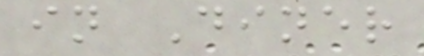in Diner
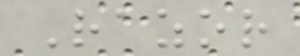Razor
